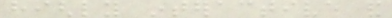highly interactive and
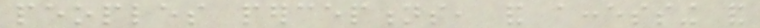peoples perceptions, and accessing and
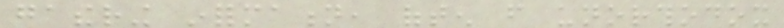gathering information, often from unorthodox
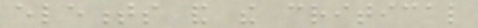elements and the critical
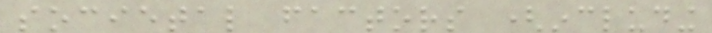societal factors (including
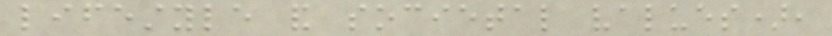lifestyle and societal values),
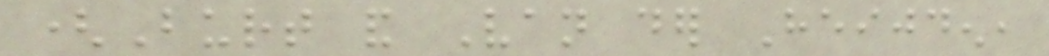(Burt and Van der Heijden,
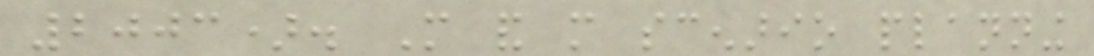2003). More and more scenario planning
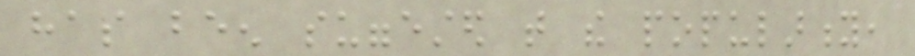has been suggested that the popularity,
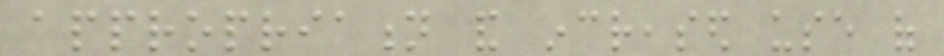appropriation and increased use of
